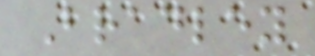Bradley
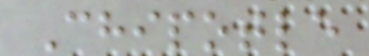Chipotle
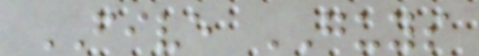FIVE GUYS
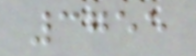3755
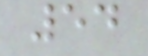54
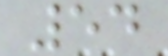54
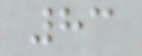83
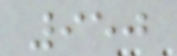950
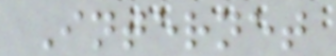Internet
